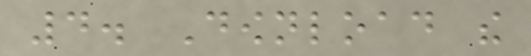4. Download the
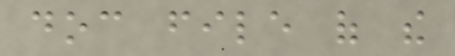doc file of the
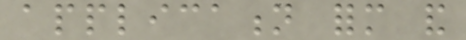application form and
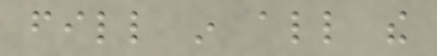fill in all the
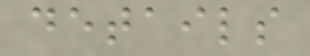details
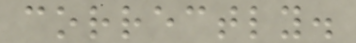correctly.
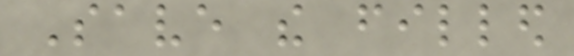Save the filled
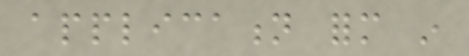application form in
